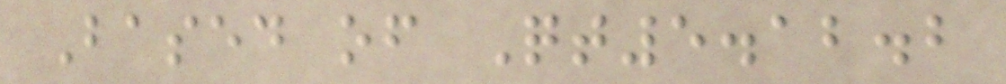Based of Qt5.12.2
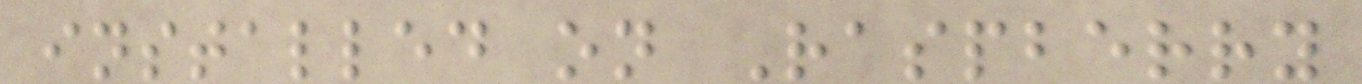installed on Raspberry
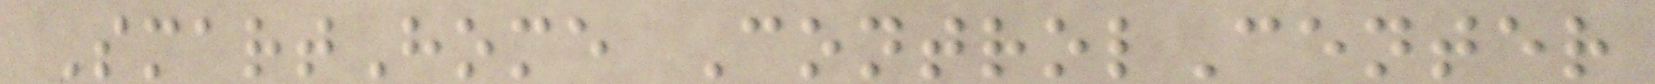SmartHome ControlCenter
